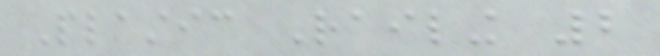Plastic Railing 2
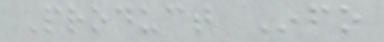Product Info
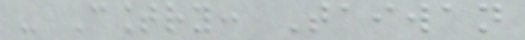- Country: Taiwan
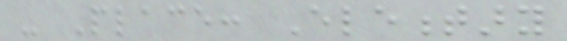- Place: Elementary
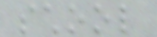school
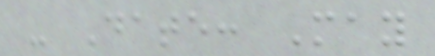- Date: May
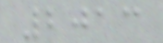2013
